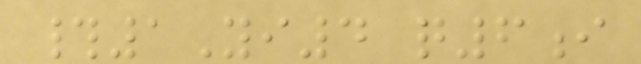#1Yi4 q6i
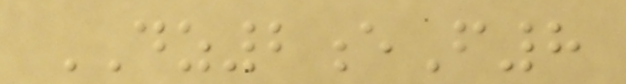DZ2eF8
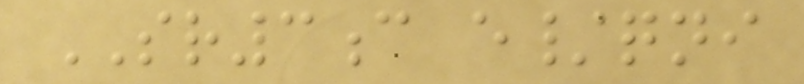SR3c e/qni
